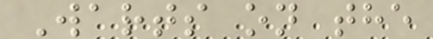Warts on the
